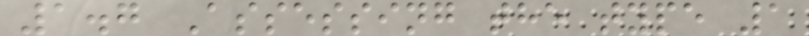1.7 Assessing the type 1
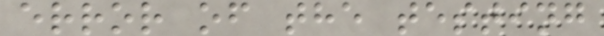error of the testing
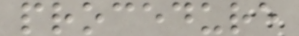procedure
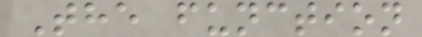The function
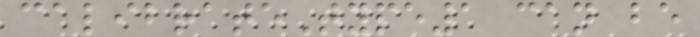calibrateType1 can be
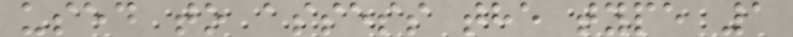used to assess the type 1
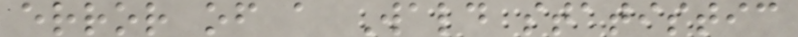error of a Wald statistic
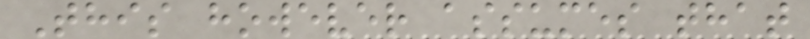This however assumes that
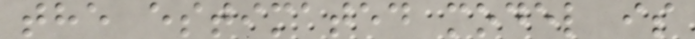the estimated model is
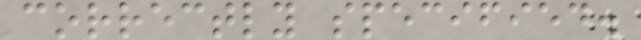correctly specified.
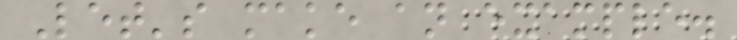Let's make an example.
